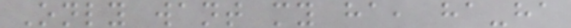Only want my ha, ha-ha
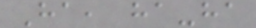Ha, ha-ha
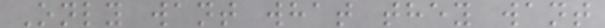Only want what they want
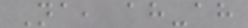Na, ah-ah
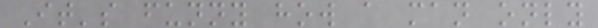It's funny how a man only
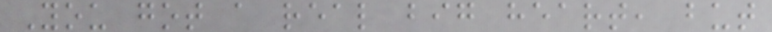You got a real big heart, but
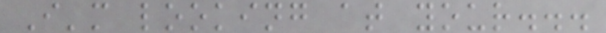I'm looking at your...
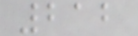212
